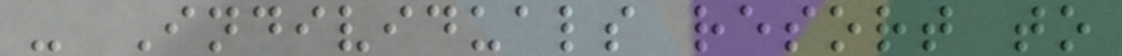- Individuals resort to
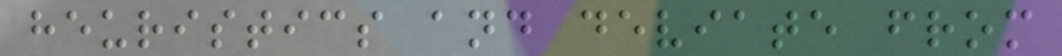heuristics and deviate from
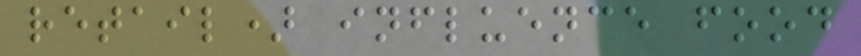retail) influence food
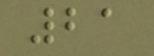21
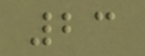23
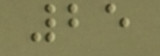25
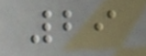29
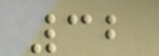32
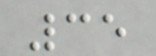35
